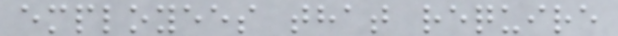employees that require
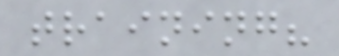training?
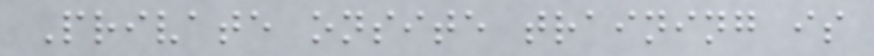Private onsite training is
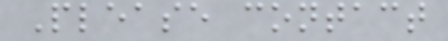Please contact
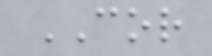COR
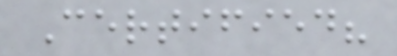Certified?
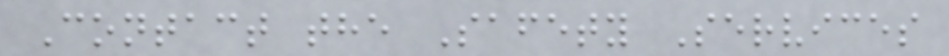Contact the Safety Services
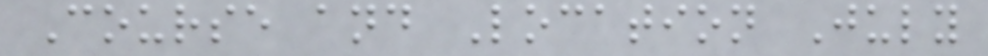Course and Location July
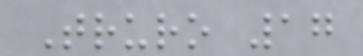Truro 17
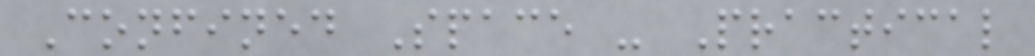Confined Space - Practical
